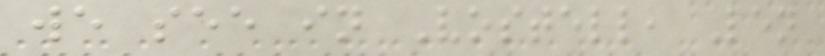we see in Vostell, Len
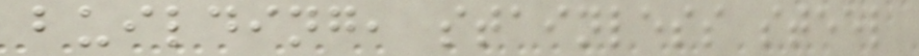building, stainless steel
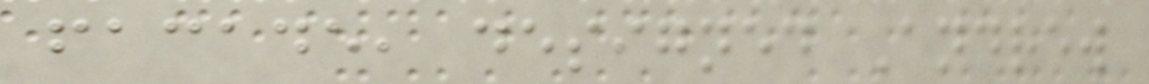facade, designed Andrew
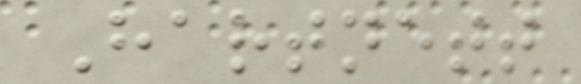Hartnett
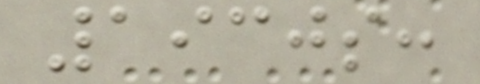1930s:
